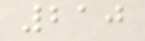210
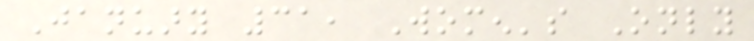January 31, Women's Only
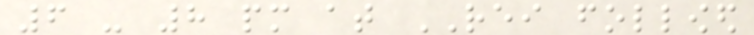6 - 8 pm at REI followed
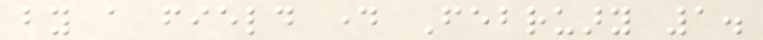by a field day February 1.
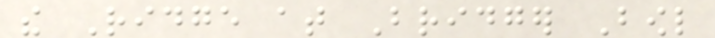the Ridge at Bridger Bowl
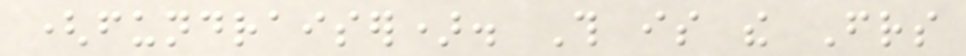(fundraiser). This is the Friends
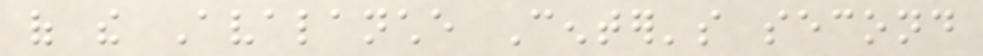of the Avalanche Center's second
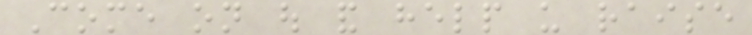Come on out and help us raise
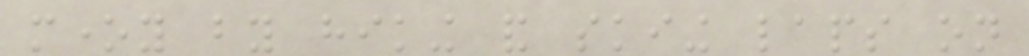money by hiking and skiing laps on
